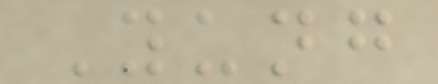Yung
